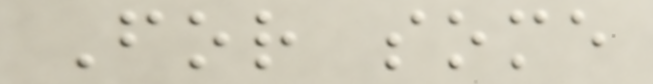For some
